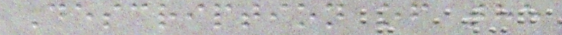Description of the
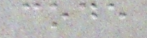code
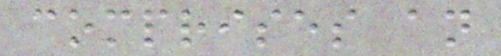comprises an
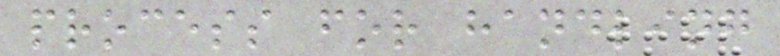process for handling
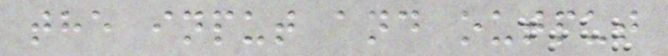the input and output
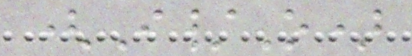(I/O)
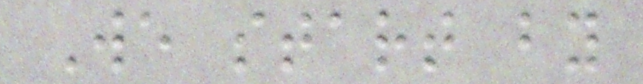We start by
